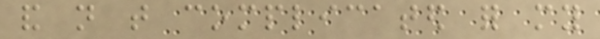and not that complicated for my
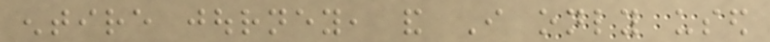entire journey, and I only used
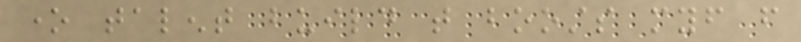one talent build that boosts myself from
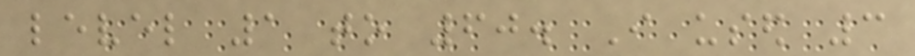level 1 to 60. I used 3
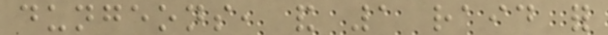dungeons, and 1 raid for
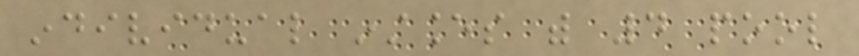individual instances with 4 pool
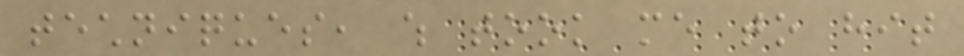techniques, which took me to hit
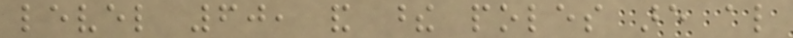level 60, and these poles are also
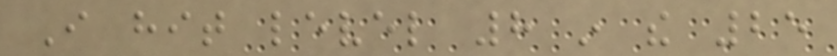I hit level 8 in the 25
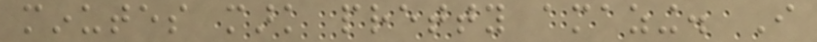minutes mark pretty amazing. I
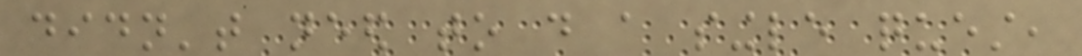didn't need to do a single quest,
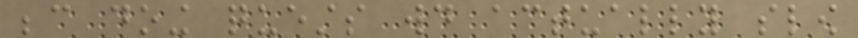because doing quests would actually slow
